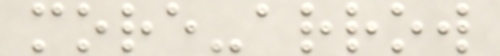more-arrow
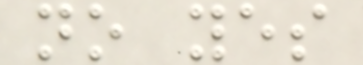no yes
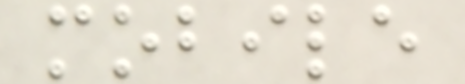mobile
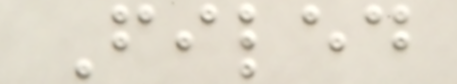Filed
